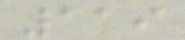119
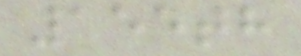155th
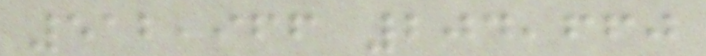512,966 204,660
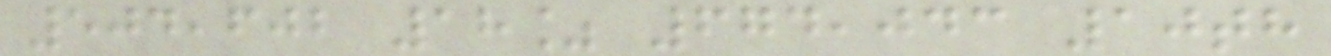504,602 18% 674,043 10th
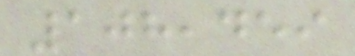108,459
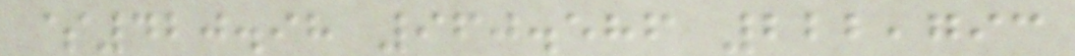$420.98 960.586 222,793
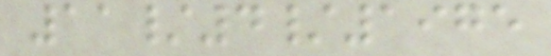11/4/1975
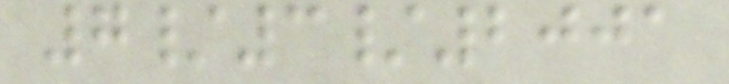7/3/2001
